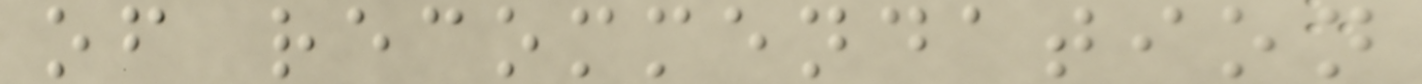of recommendation
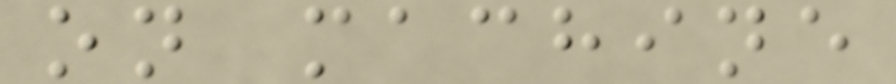on machine
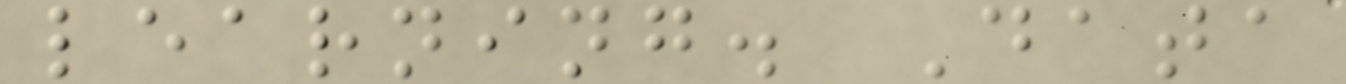learning. Data
